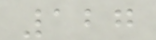127
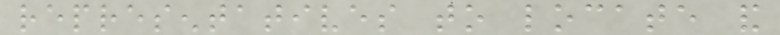representatives to locate and
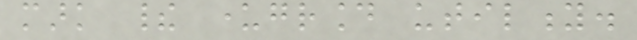mark their underground utility.
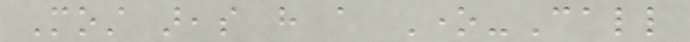Most areas have a One-Call
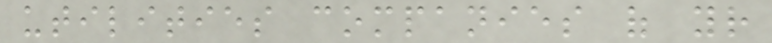utilities companies of your
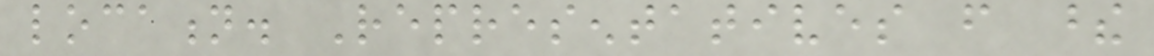location. Representatives from these
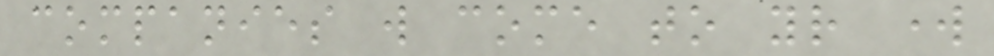companies will come to your work
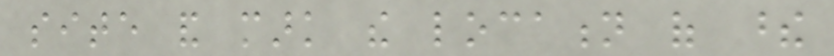site and mark the location of these
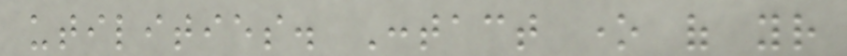utilities. Contact one of your
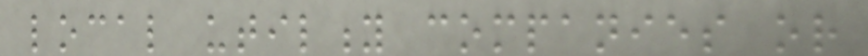local utility companies or
